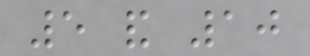5 and 10
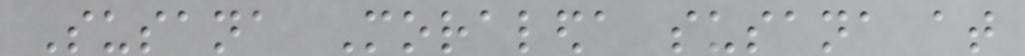Susana Moraleda susana at
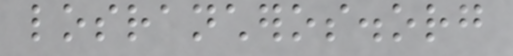losrancheros.org
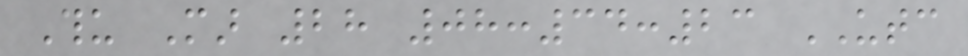Thu Mar 28 08:34:23 UTC
